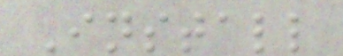Install
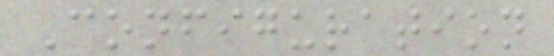Configuration
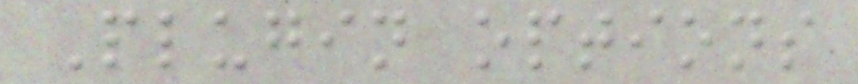Plugin options
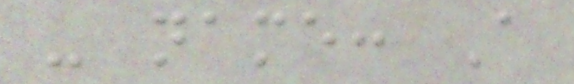- name: A
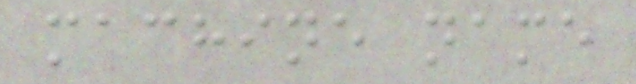machine name
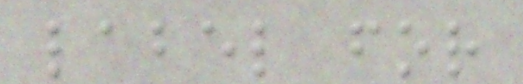label for
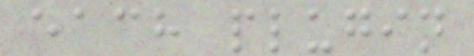each plugin
